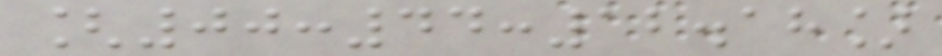[00:44:12.18]
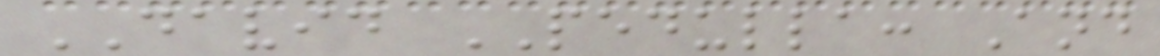DAVID PEDULLA: And
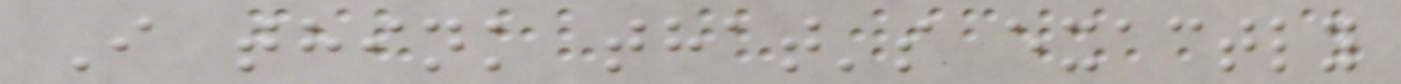I think that's exactly
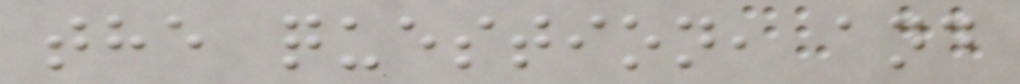the question, and
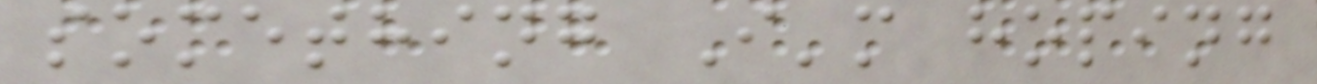something I'm hoping
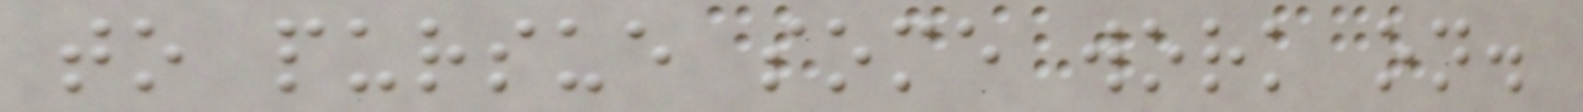to pursue some work on.
